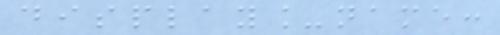display_name:
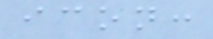icon:
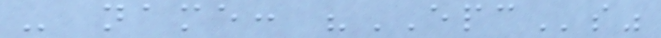- name: "EPCs"
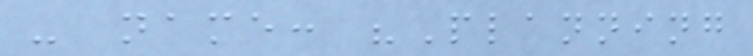- name: "Planning
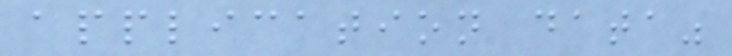application data"
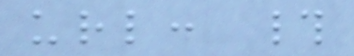url: #
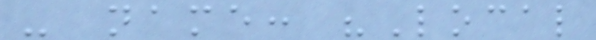- name: "Local
